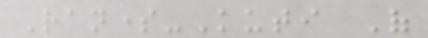Ransome-Kuti Of
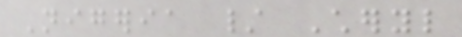Nigeria / Cheryl
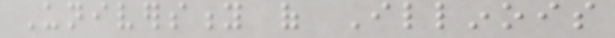University of Illinois
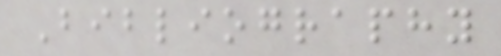Bibliography
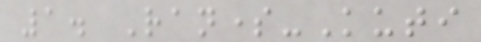1. Ransome-Kuti
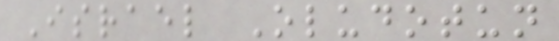Israel Oludotun
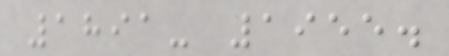1891- 1955.
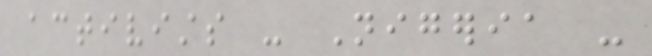activists - Nigeria -
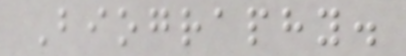Biography.
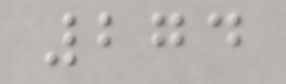274
